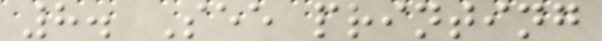8. See printing
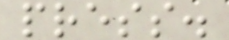press.
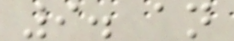9. an
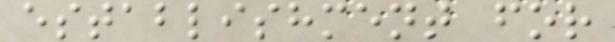establishment for
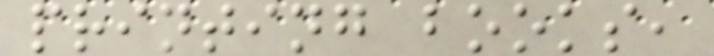printing books,
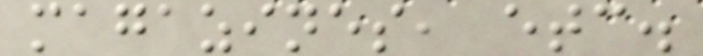magazines, etc.
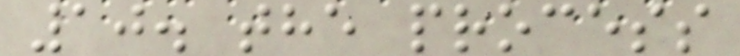10. the process
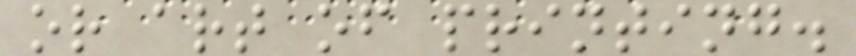or art of printing.
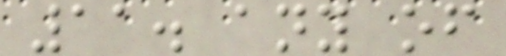11. any of
